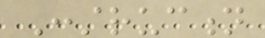Construction
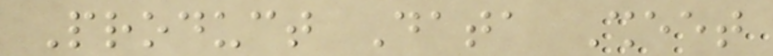Product Data Sheet
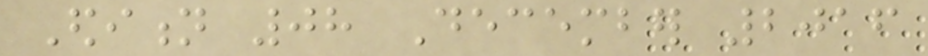Edition 08 December 2016
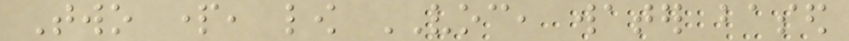Two part, low VOC, water based
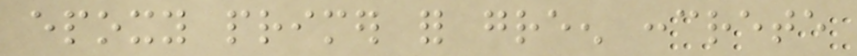epoxy primer for green concrete
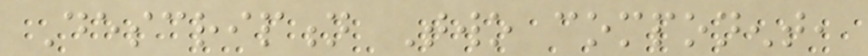Description Two component,
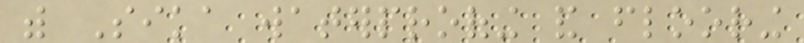with Sika waterproofing and flooring
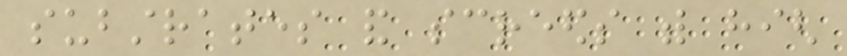substrates and screeds with high
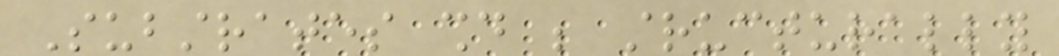Substrates should be structurally
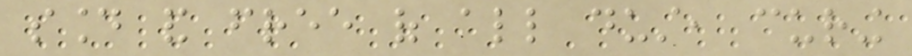sound and free of all dust, curing
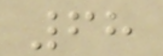68
